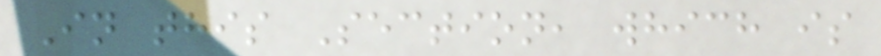In this Section, which is
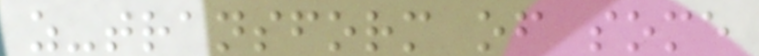z-transform of some
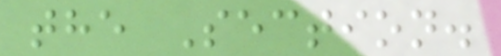the Section.
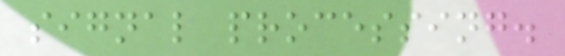signal processing.
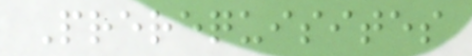Prerequisites
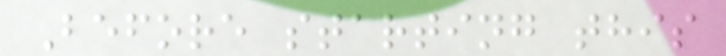Before starting this
